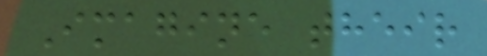Imagine their
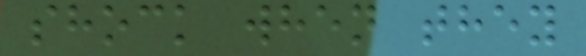shock when they
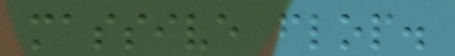massive flop.
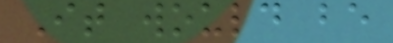It would be
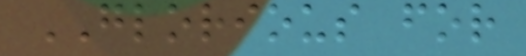GLORIOUS for
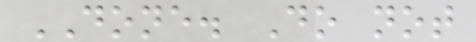DONE. Do not
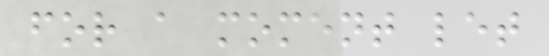for a moment let
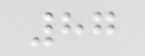87
